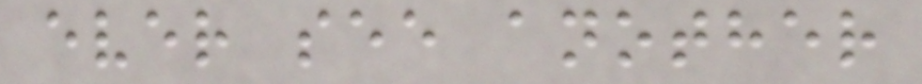ever see another
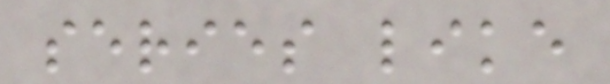series like
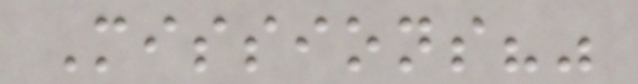Missions?"
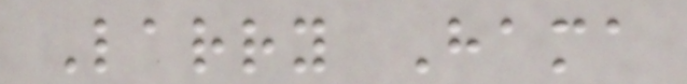Larry Hama
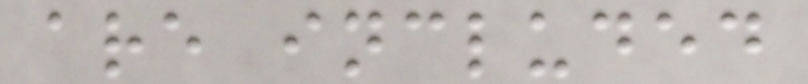are included
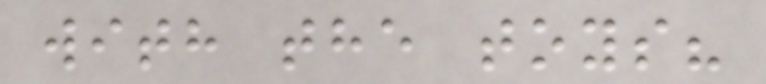with the toys?
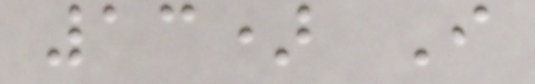13) I
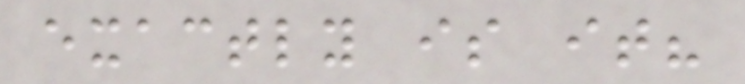exactly is it?
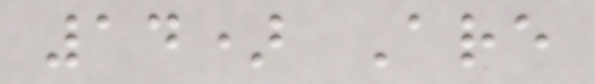14) Are
